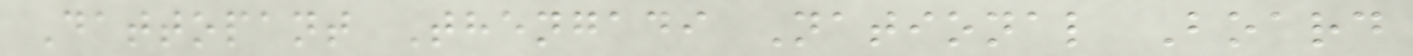Dattopant Thengadi National Board
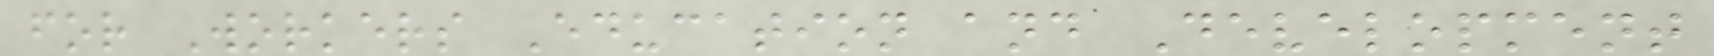for Workers Education and Development
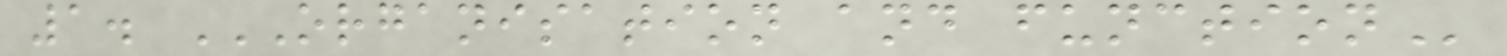1. ORGANISATION AND FUNCTION
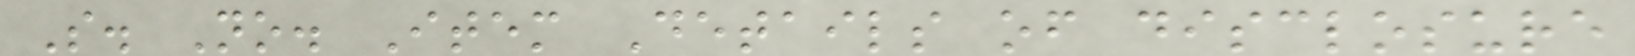S. No. Item Details of disclosure
